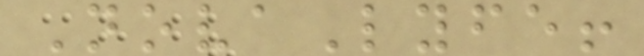NovaLyfe!
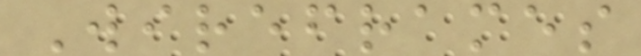Wireframes
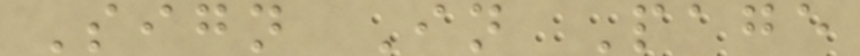Sign In Page
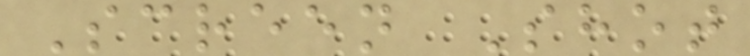Screen Shot
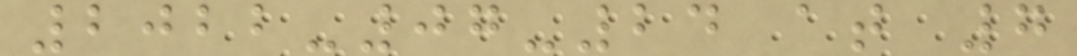2022-07-24 at 7
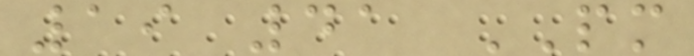19 41 PM
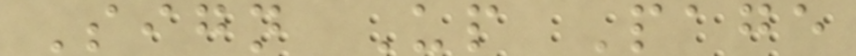Sign Up Page
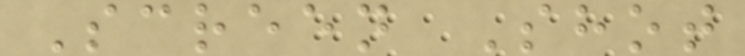Screen Shot
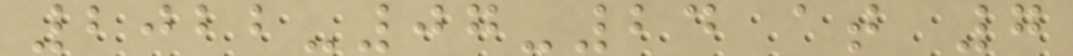2022-07-24 at 7
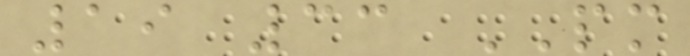19 33 PM
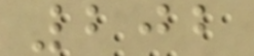202
